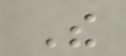The
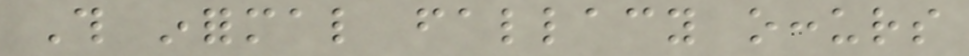This informal fallacy occurs
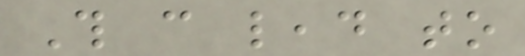This can lead to
